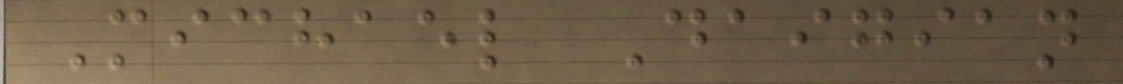Michael Daigian
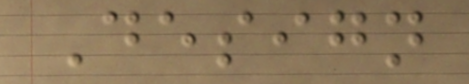Design
